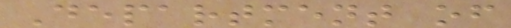Department of
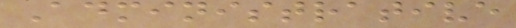Administrative
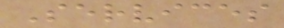Services
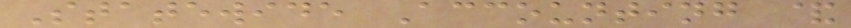Statewide Accounting &
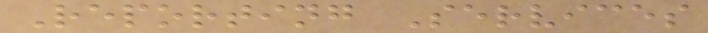Reporting Services
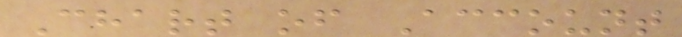Chart of Account
